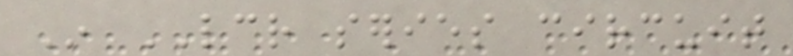In LCR series circuit
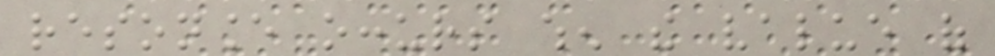resonance occurs when the value of
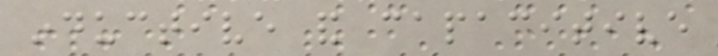inductive and capacitive
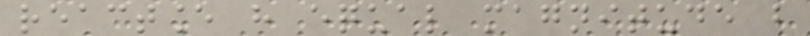reactance have equal magnitude but
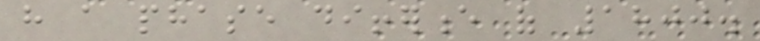have a phase difference of 1800.
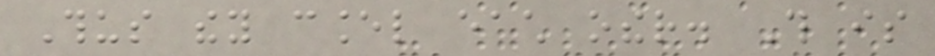Thus they cancel each other. This is
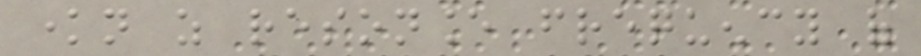known as resonance frequency of
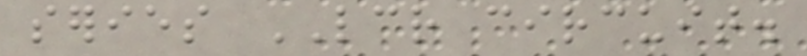series LCR circuit.
